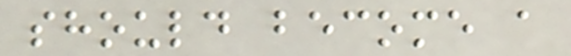should become a
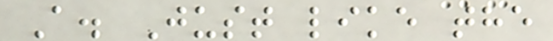A. Just like the
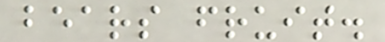bears fruit.
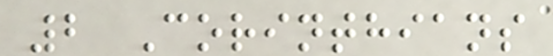2 Corinthians
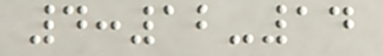4:12-14
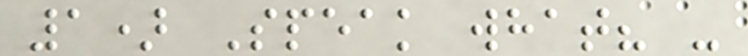1) Speak what? -
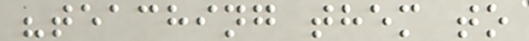"teaching them to
